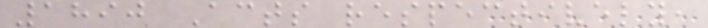1890 Acts respectively,
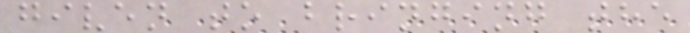given to bringing the
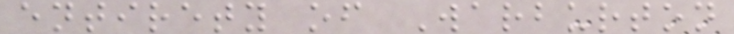entirety of Warburton
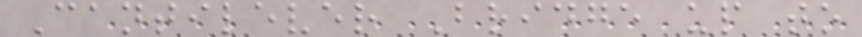Cantilever Bridge up to
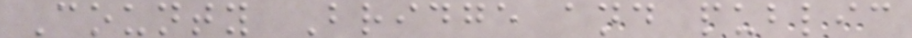County Bridge and public
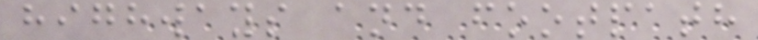highways and footpath
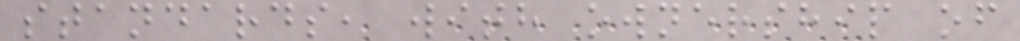standards, with ownership of
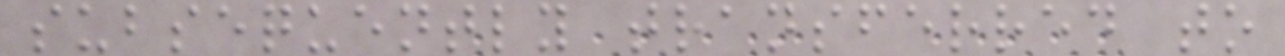subsequently transferred to
